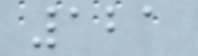121
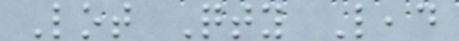Lot Qty Lead
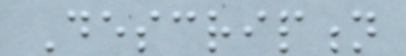Description
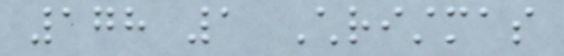178 1 Christmas
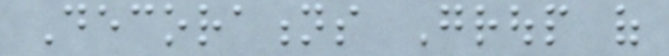Decorations Group of
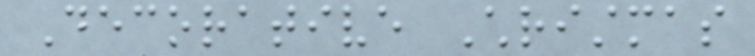Decorative Christmas
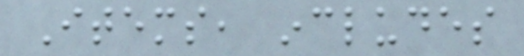Items, includes
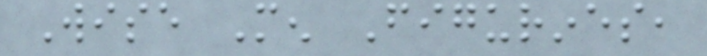Wise Men Figurines,
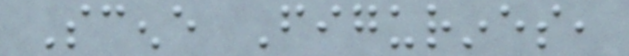Scene Figurines,
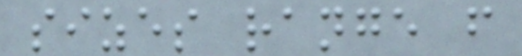sizes range from
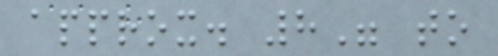approx. 8" to
